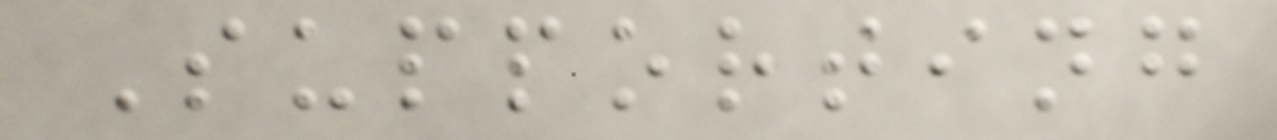Supporting
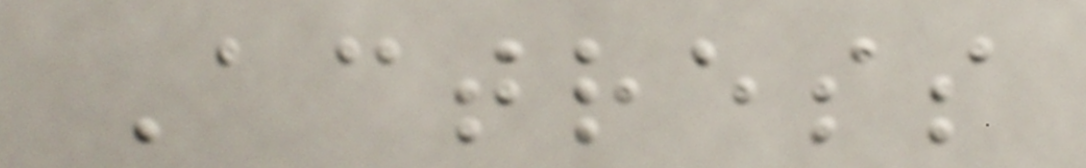Actress
